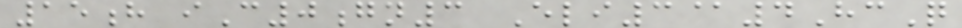15h iC0gn3 Eli3@4HcQ
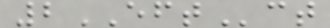2EFTct
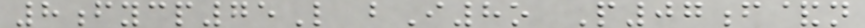8fycp75L bI8o P07f&n
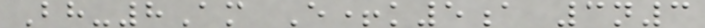Bh-8Am E+k5a 3n3
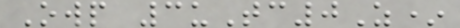Owp 3uTc0Z*
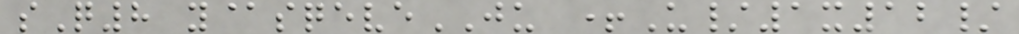sQ8 y@sqeveJU +U/1x12/
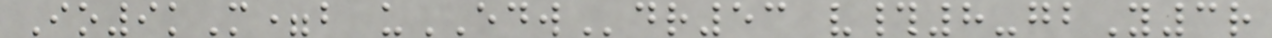Io9kM=b uEDWdr53 v#8-gbY3r
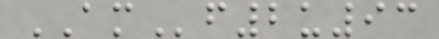AMf2u93
